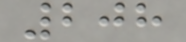208
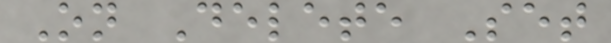On Delete Set
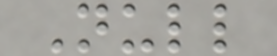Null
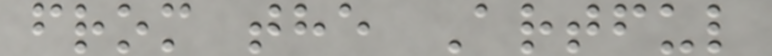from the Artful
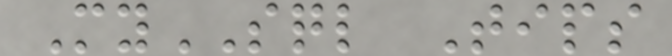MySQL Tips
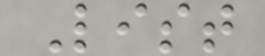List
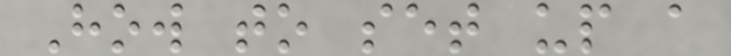How to set up a
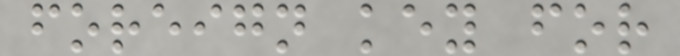foreign key for
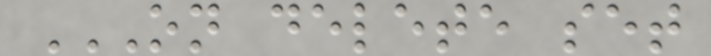ON DELETE SET
